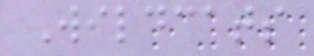Wildcats
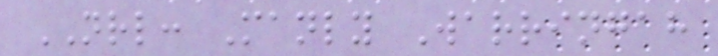NRL: Manly Warringah
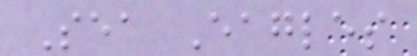Sea Eagles
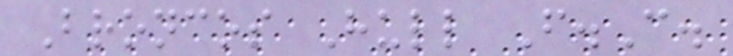Broncos Hull F.C.
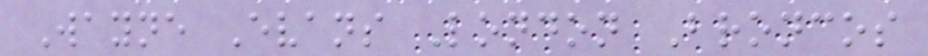Wayne Evans London Broncos
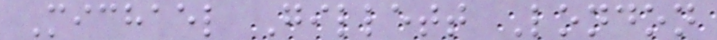Michael Gillett London
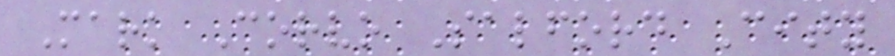Mark Corvo Salford City
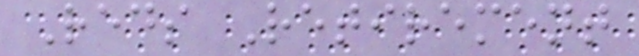Reds Retirement
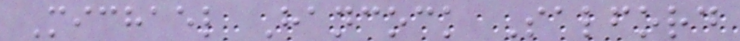Michael Hancock Salford
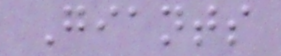Giants
